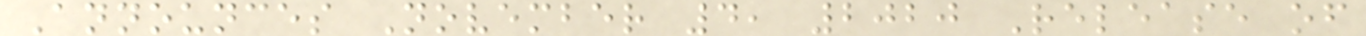Announces November 4, 2020 Release of
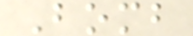Bomb
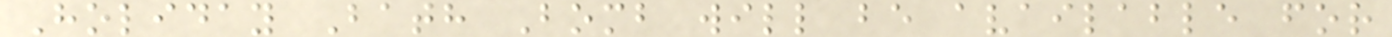Holiday Bath Bomb will be available for
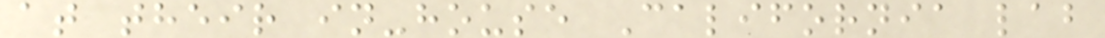at their in-house California lab
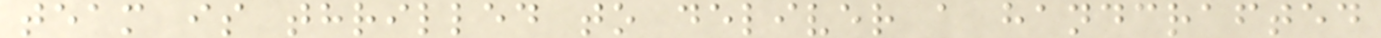team is thrilled to deliver a handcrafted
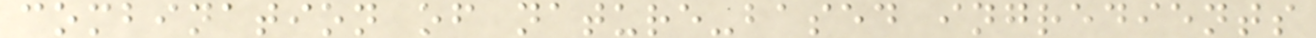combination of nature-based ingredients
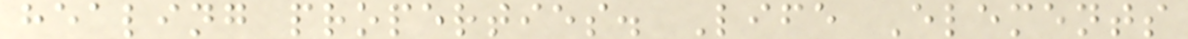healing properties. Life Elements
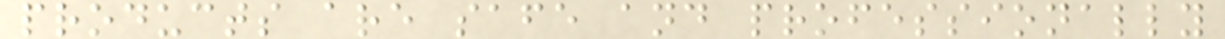products are safe and professionally
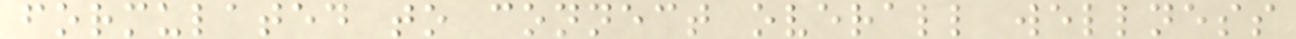formulated to connect overall wellness
